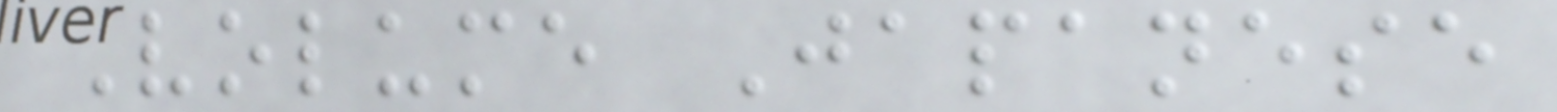Volume Japanese
